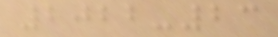2022-23
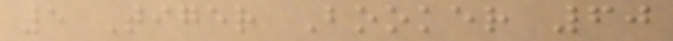5 Tiger Booker 60
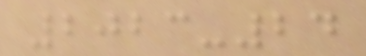2023-24
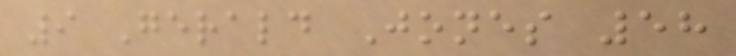9 Gerald Jones 58
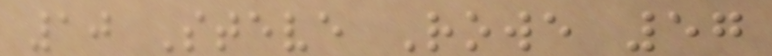10 Steve Rowe 57
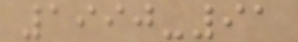1990-91
